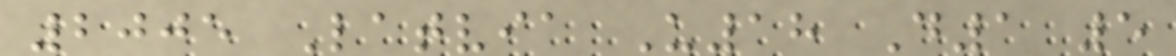2005 Latvia U18 D1 5
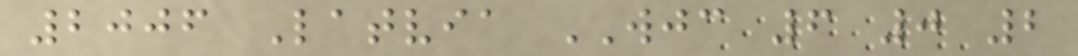2006 Latvia WJC 6 0 2
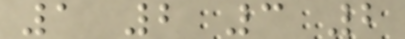1 2 3 2
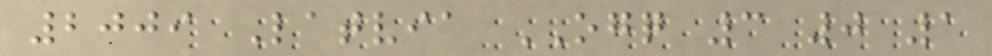2009 Latvia OGQ 3 0 1
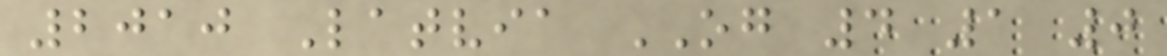2010 Latvia OG 4 1 0
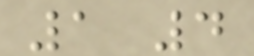1 4
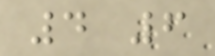4 6
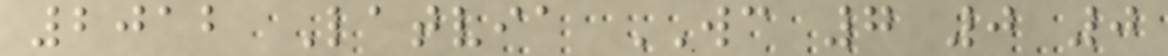2012 Latvia WC 7 0 0
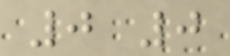0 0
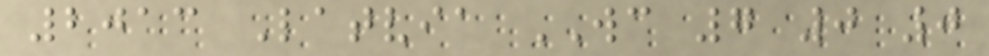2013 Latvia WC 7 0 0
